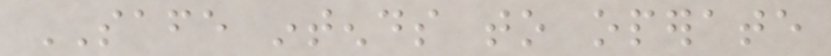SAFE intends to operate
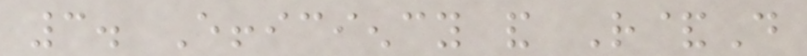3. Efficiency and R&D
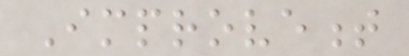Improvement
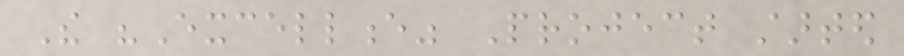The "Excellence" Project started
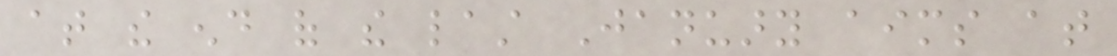at the end of the last January aims at
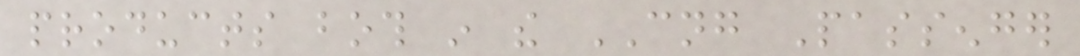products both in the CNG Passenger
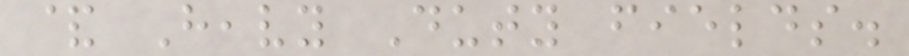& Heavy Duty fields.
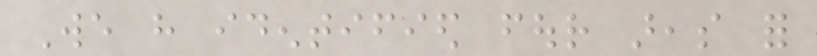We have identified four areas for
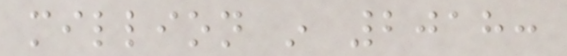million in 2018:
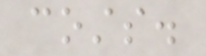costs.
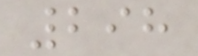298
